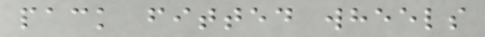pack fitted wheels
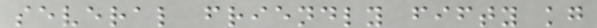several friendly fifty kg
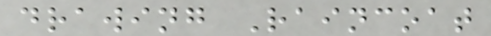drawing Raincoat
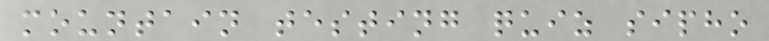mountain testing quiz sipho
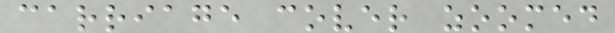carriage cover zoomed
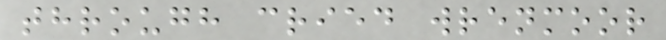through cried wrenmoor
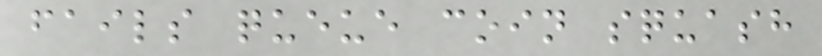fails queue coin squash
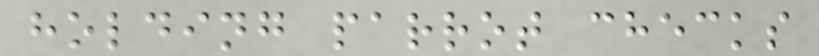holding parrot checks
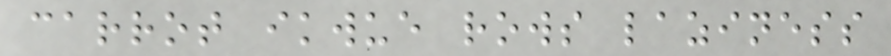carrot ikwue rows laziness
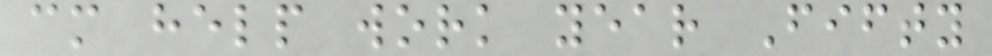cm help work year Fifty
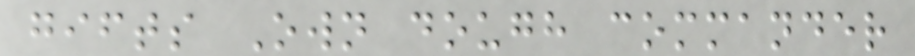gifts Own dough commander
